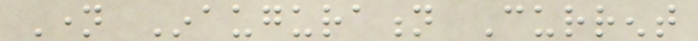Name Inauguration Current
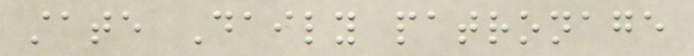state Daily patronage
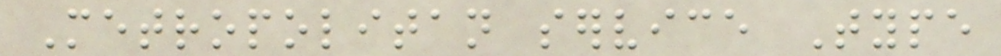Metropolitan service Type
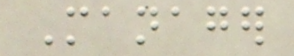Manager
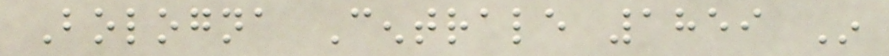Bologna Centrale 1859 In
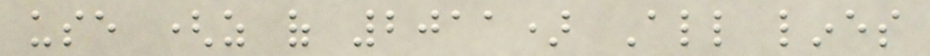use (as of 2011) All lines
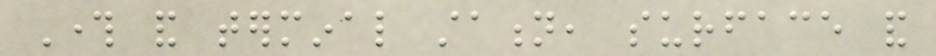Through and terminal station, surface and
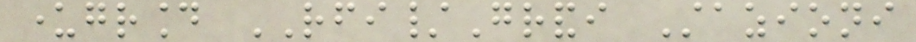underground RFI/Grandi Stazioni
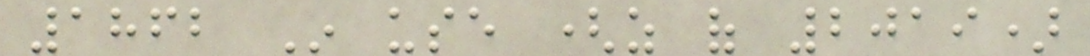1862 In use (as of 2019)
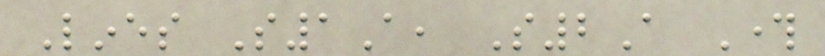Lines S1A, S2A Through
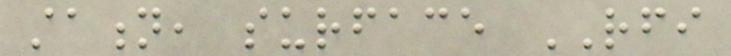station, surface RFI
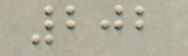202
